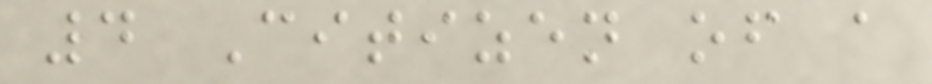4 Citizen of a
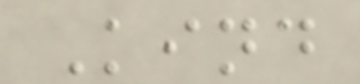Kind
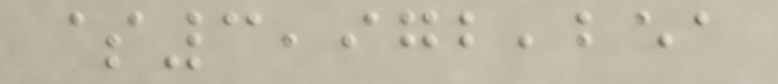$3,972,251
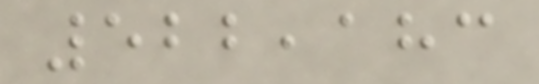522,183
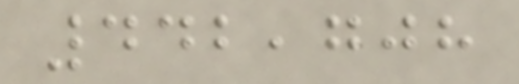442,708
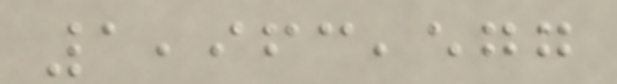1,963,577
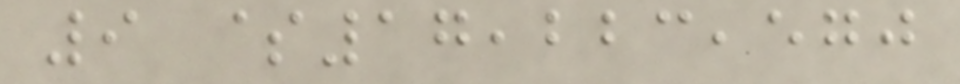9 $17,223,570
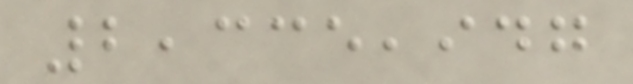2,335,947
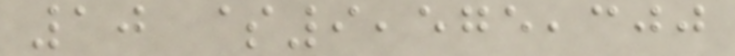10 $9,575,300
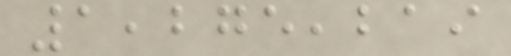1,275,219
